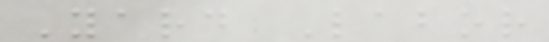Yard Labor
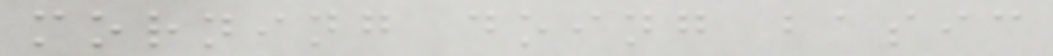morning doing basic
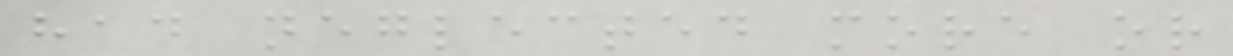had neglected more or
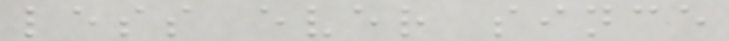less ever since
